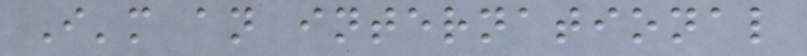I'm an international
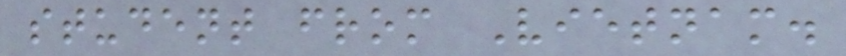student from Vietnam.
